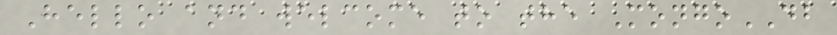Hello and welcome to the MongoDB
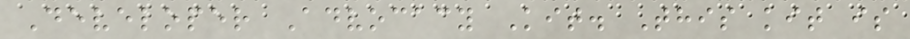Developer Advocacy Kit. This kit is
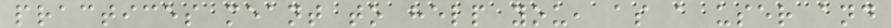practices meant to help you, as a user and
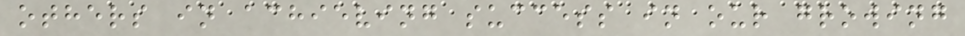others in achieving success in our growing
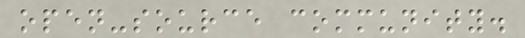open-source community.
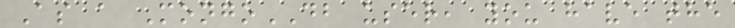As a MongoDB user, you have the
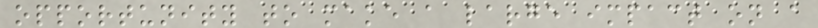opportunity to make a large impact on a
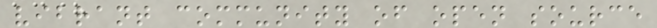vibrant community of open source
